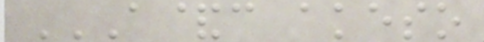A&C AKESO
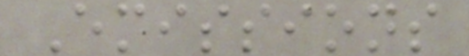Emissions
